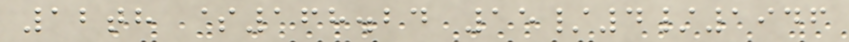12th $168.24 15/4/1946
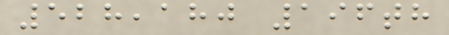528,180 196th
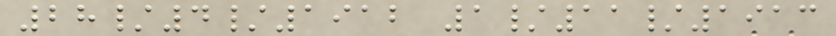28/4/1912 1/11/1913
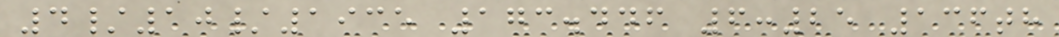4/10/1935 173.446 6:25 136th
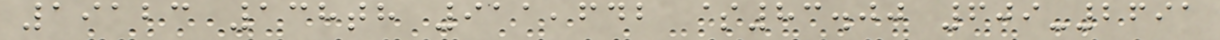19123 138th 911,642 $83.00 609-2691
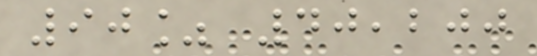90% 40,200
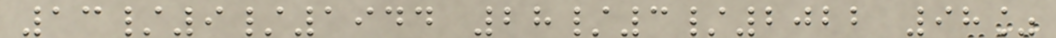13/9/1944 28/3/2022 98%
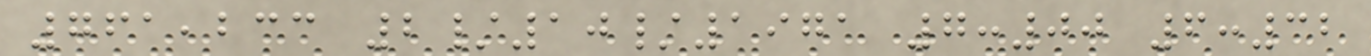761,233 2/10/1971 7:00 6:32
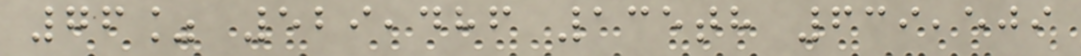76% 529,486 135th 639,509
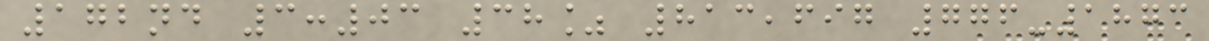172nd 3:03 38% 813,697 776-1873
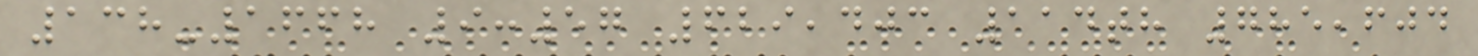138-1668 9:57 629,403 114th 785,604
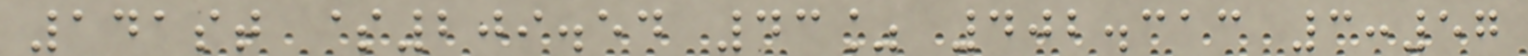141st $209.54 43% 402.313 3:57
